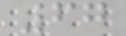67
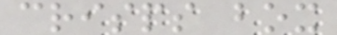crisps box
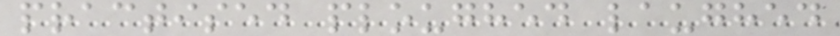practised ploughed laughed
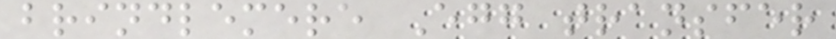brindlemere Egg transfer
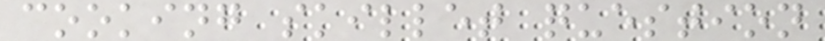cooking skillet question
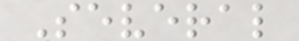Several
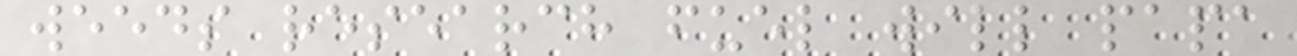weeds research fuel will papa
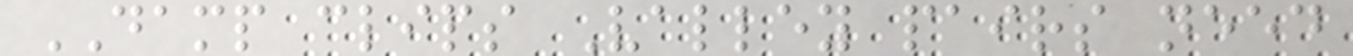DAMP clips Valley pairs need
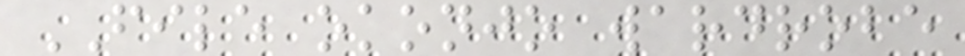FILE okonjo wardrobe
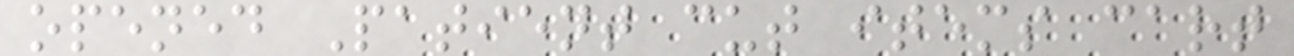opened Patient cut items cart
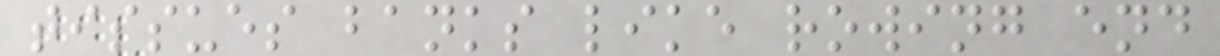tissues banks like rowing end
